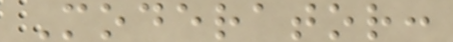Moderator:
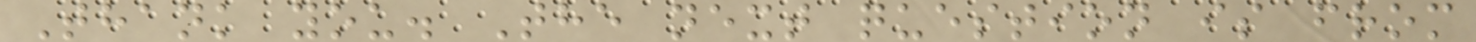Thank you. The next question is from
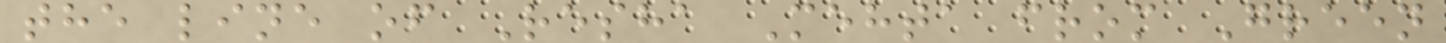the line of Resha Mehta from Green
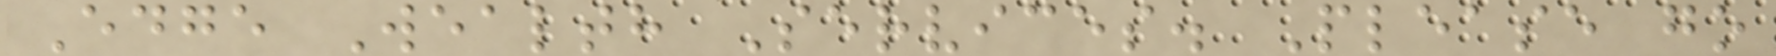Edge Wealth Services. Please go
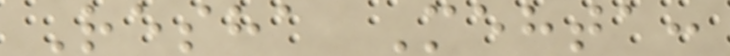Resha Mehta:
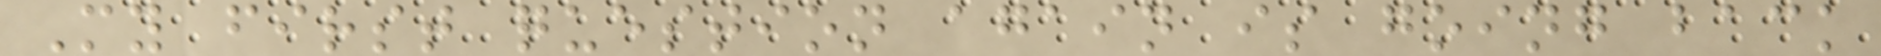My first question again is going back
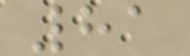81
